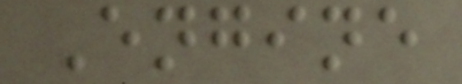Engine
